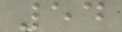54
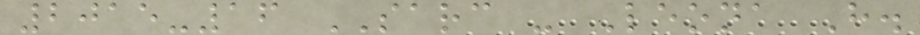2015-16 SARC - Leona H.
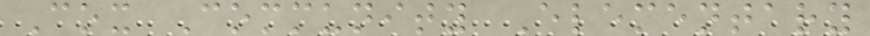Cox Community Elementary
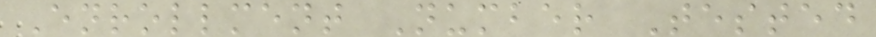Enrollment Number Tested
